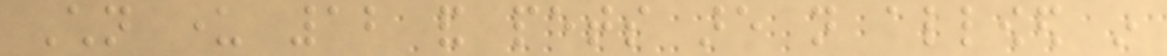Children under 12 and pets are not allowed in
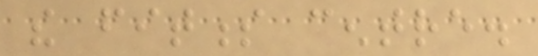the fitness centre.
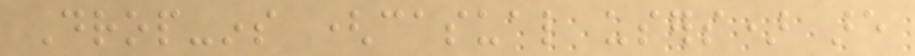Drop-ins (casual users) are
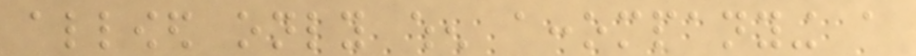allowed only when accompanying a
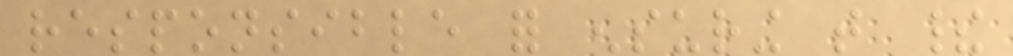responsible for ensuring that their
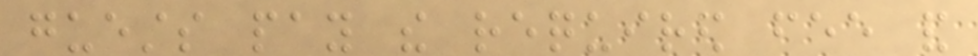guests pay the required fee and
